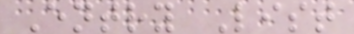Entry List
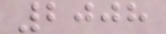2008
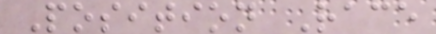Position Race
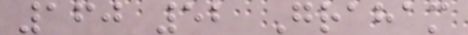160 52 Graham
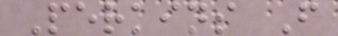Perkins F
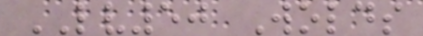LV50 Wolds
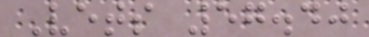Vets 57.40
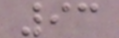93
